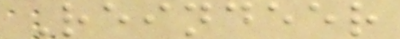Reindeer
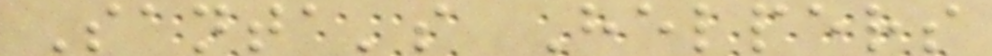Santa's Helpers
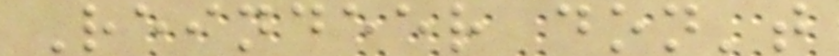Reindeer don't
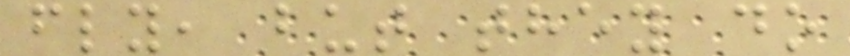fly, but they do
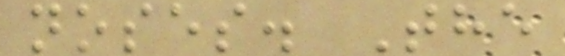noses. The
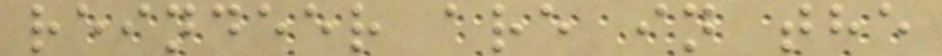reindeer are in the
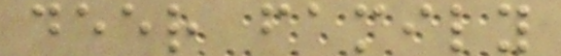deer family
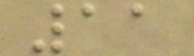11
